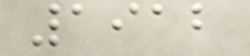1912
